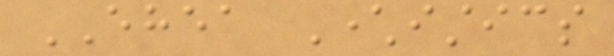EHEA Characteristics
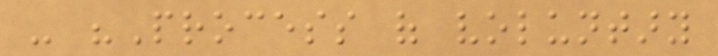- "Process of voluntary
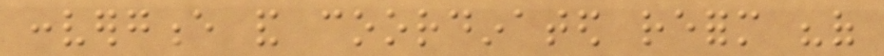convergence and coordinated reform "of
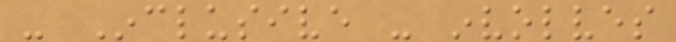- Inclusive - involves
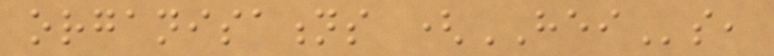organisations (HEIs,
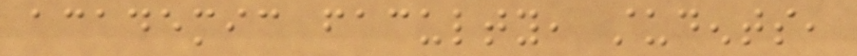academic faculty, students,
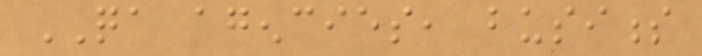QA agencies, business
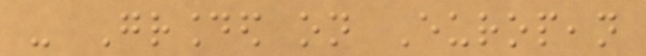- Grounded on European
